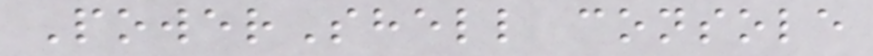PowerShell console
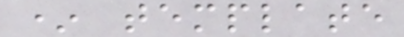* template
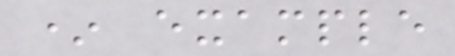* example
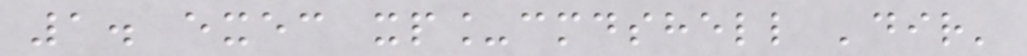1. exec xp_cmdshell 'dir'
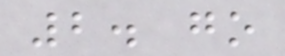2. go
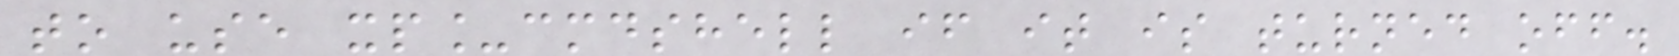to use xp_cmdshell if it is turned off.
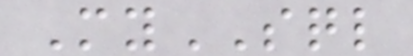MySQL
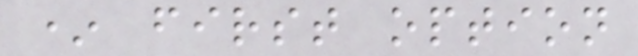* first option
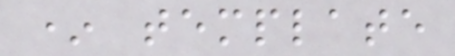* template
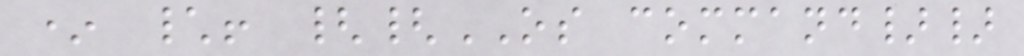* \! {{OS command}}
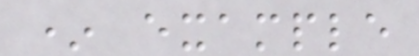* example
